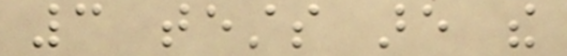3 tests are the
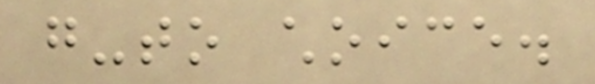go-to choice.
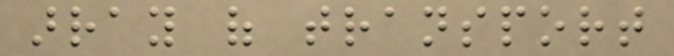array of transport
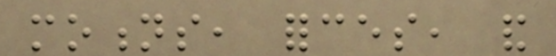motions, forces, and
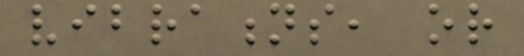vibrations, or
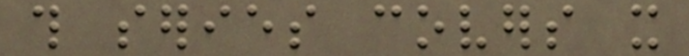this series covers it
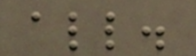all.
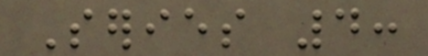Series 4:
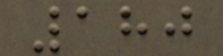180
